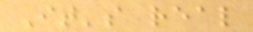It's real
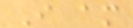I am
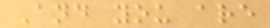And you are
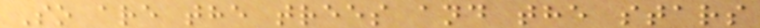So are the trees and the stars
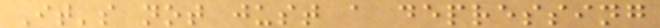It's not just a depressing
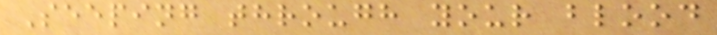Seeping through your blood
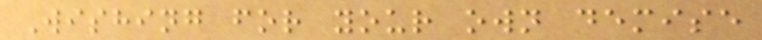Wishing for your own demise
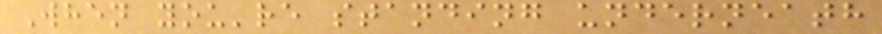When you're standing underneath
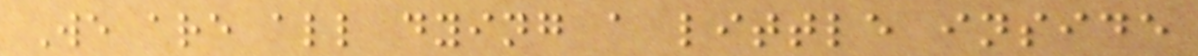We are all dying a little inside
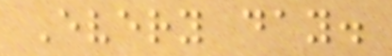Every day.
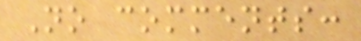No comments:
